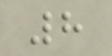8
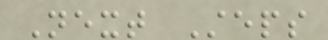Next Steps
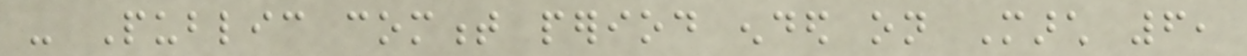- Public comment period ended on March 6,
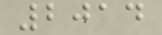2014
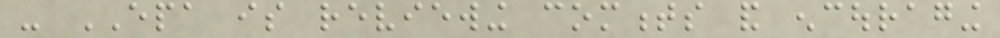- EPA is reviewing comments and encouraging
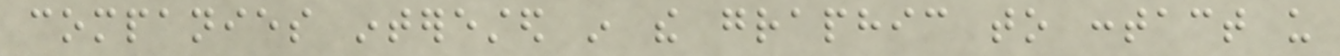companies interested in the graphic to contact us
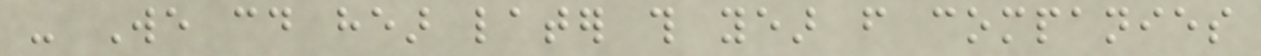- We could hear later this year from companies
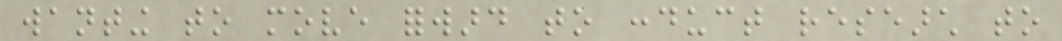wanting to move forward to conduct research to
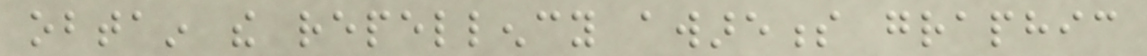obtain the repellency awareness graphic
